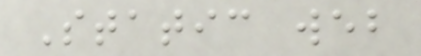Static web
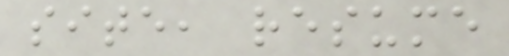site, resume
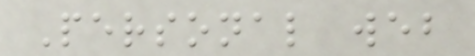Personal web
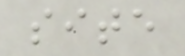site
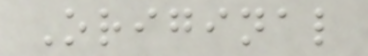Original
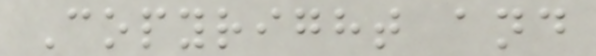Copyright and
